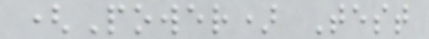(Power) Test
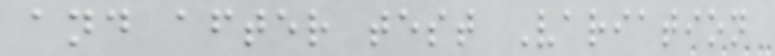and after test Variation
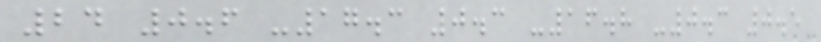24 0.6 -17.3 0.3 -16.8 -0.3 0.5
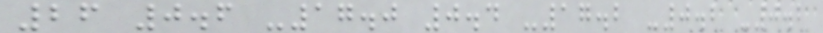26 0.6 -17.0 0.4 -17.2 -0.2 -0.2
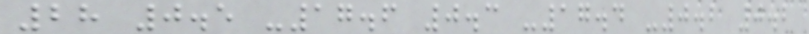28 0.5 -17.6 0.3 -17.4 -0.2 0.2
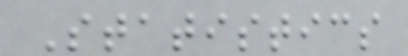Statistics
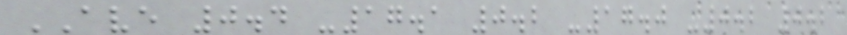AVE 0.4 -17.1 0.2 -17.0 -0.2 0.2
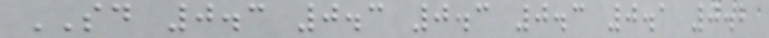SD 0.3 0.3 0.3 0.3 0.1 0.2
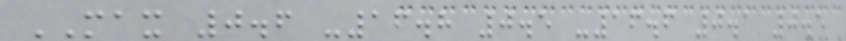MAX 0.6 -16.8 0.5 -16.6 0.1 0.5
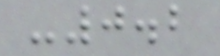-0.2
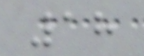18
